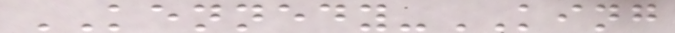KENNEDY-KING
